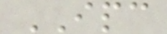IPC
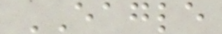EAGLE
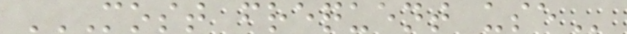MOST FREQUENT USE
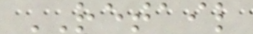RETAIL
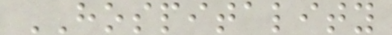HOSPITALITY
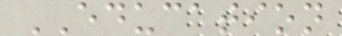EDUCATION
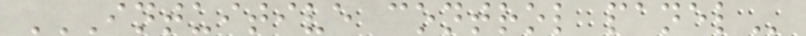INTUITIVE CONTROL PANEL
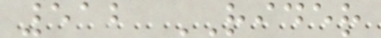512 RIDER
